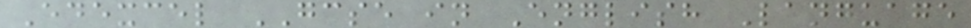Edexcel GCSE in English Language
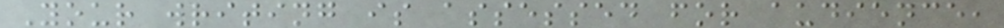Your writing is assessed for audience,
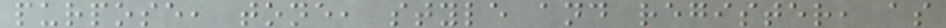purpose, tone, style and register, as
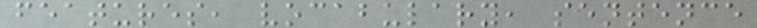features, vocabulary, sentence
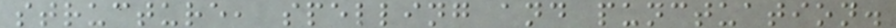structure, spelling and punctuation.
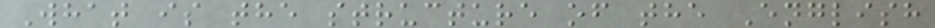What is the structure of the English
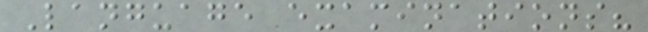Language examinations?
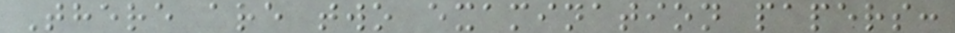There are two examination papers:
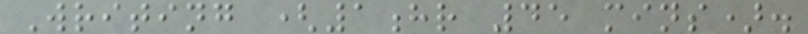Writing (1hr 45 mins).
